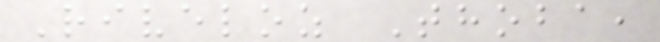Riveloz Thoba,
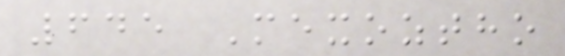645 Mexoztho
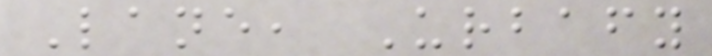Lane, Urbafy
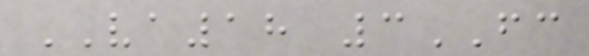VA18 3FC
